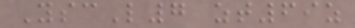YscL7 zt69z
